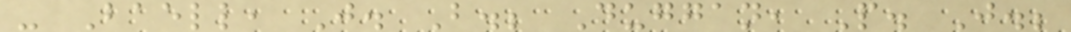- Baell, J. B.; Duggan, P. J.;
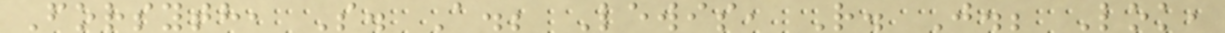Forsyth, S. A.; Lewis, R. J.; Lok,
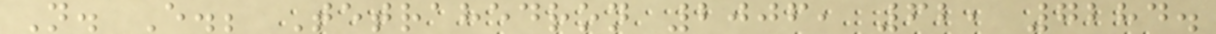N. E.; Tetrahedron 2006, 62, 7284.
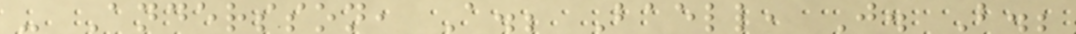- Andersson, A.; Baell, J. B.;
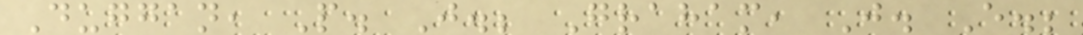Duggan, P. J.; Graham, J. E.;
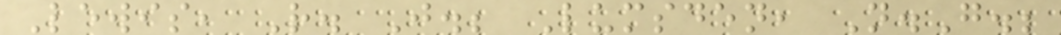Lewis, R. J.; Lumsden, N.G.;
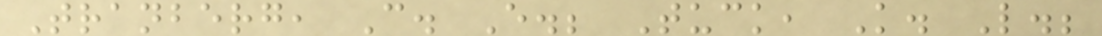Tranberg, C. E.; Tuck, K. L.;
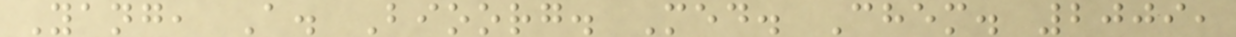Yang, A. Bioorg. Med. Chem. 2009,
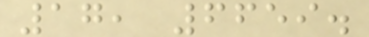17, 6659.
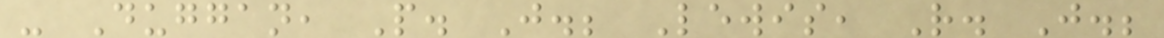- Duggan, P. J.; Lewis, R. J.;
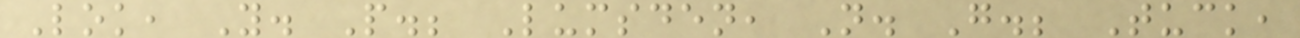Lok, Y. P.; Lumsden, N. G.; Tuck,
